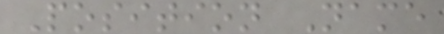Position Name
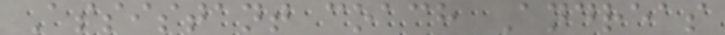Assistant coach Andreas
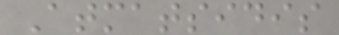Atmatsidis
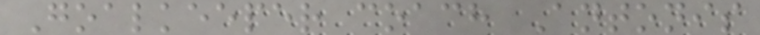Goalkeeper coach Antonis
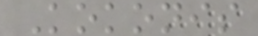Kokonis
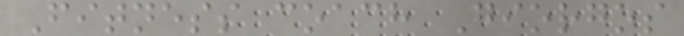Fitness coach Giorgos
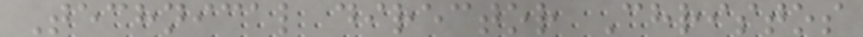Technical director Christos
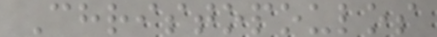Christopoulos
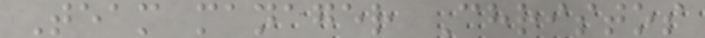Team manager Christos
